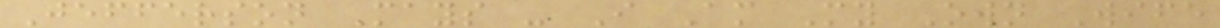Jefferson Mays - I Am My Own Wife
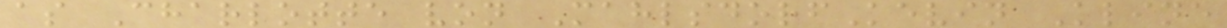as Charlotte von MahlsdorfKevin Kline
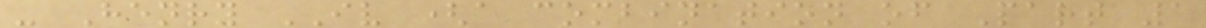- Henry IV (a combination of Part 1
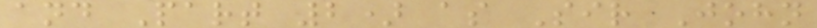and Part 2) as Sir John
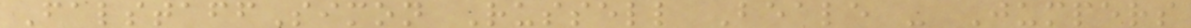FalstaffSimon Russell Beale - Jumpers
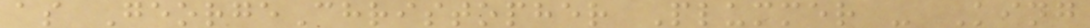as GeorgeChristopher Plummer - King
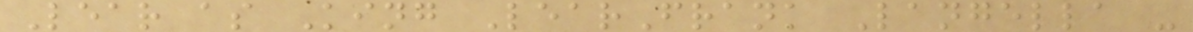Lear as King LearFrank Langella -
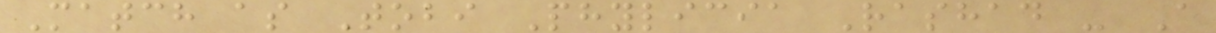Match as Tobi Phylicia Rashad - A
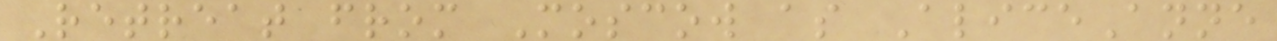Retreat from Moscow as AliceAnne
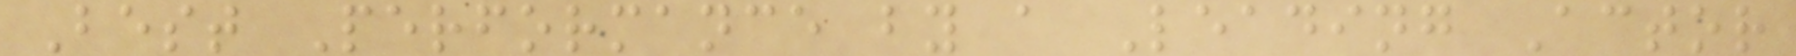Best Performance by a Leading Actor
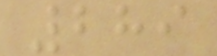289
